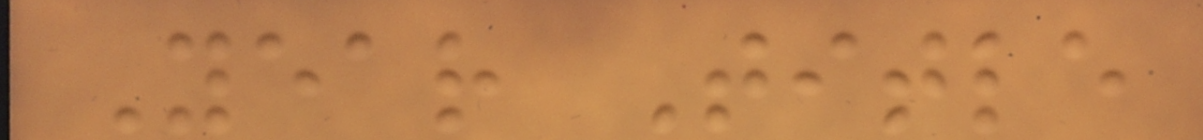Year Title
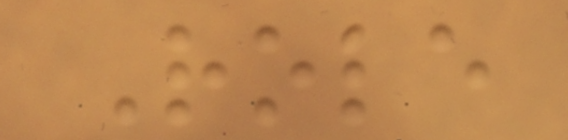Role
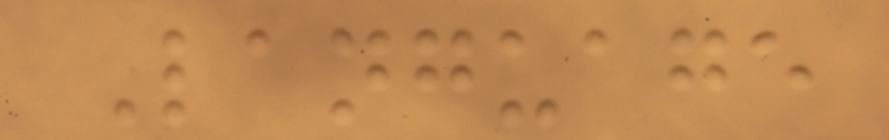Language
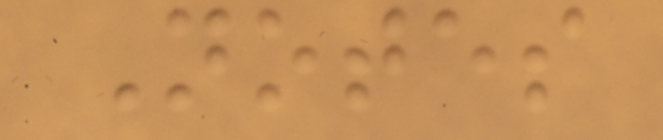Notes
